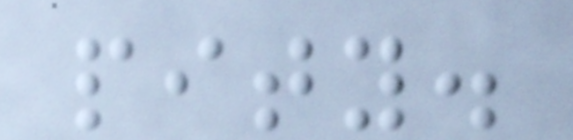pity.
